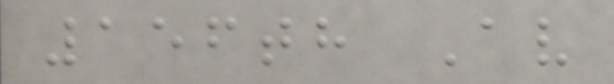156th Av
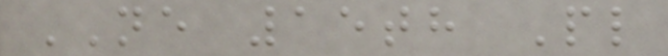NE 15th Pl
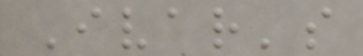Ivar's
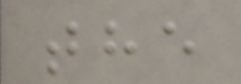the
